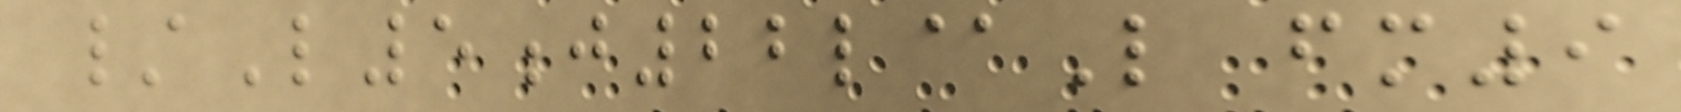/L5j22l@L fm9
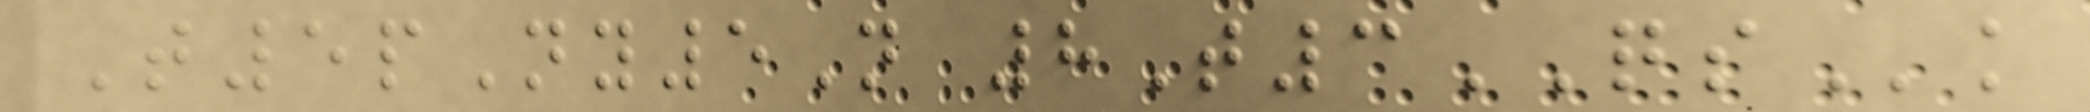T5pNy5N 8T3QSk
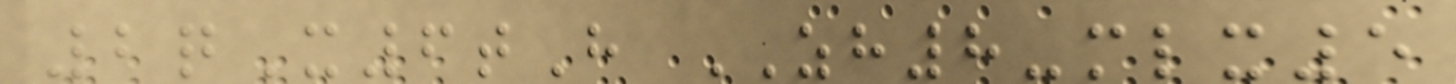2qX6tH ZH8-mlx5
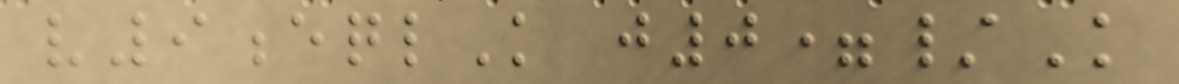v9eqlK j0=/K
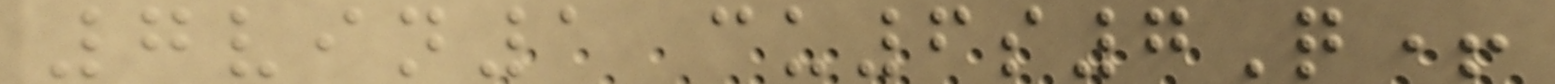7vin1 cu6s7Q+
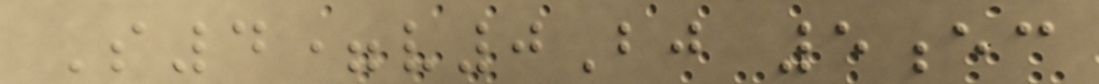S4=v0Bj 5ec
